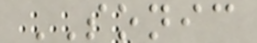SONIC
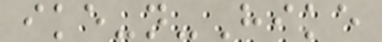ike-n-Hike
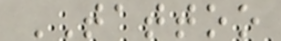TATTOO
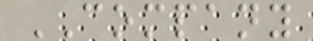COMPANY
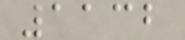1132
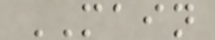MAIN
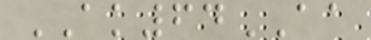AK64AA
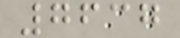7637
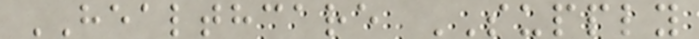HEALTHCARE SUPPLY
